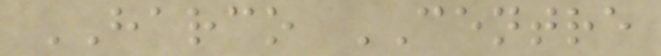HARCO CENTRE
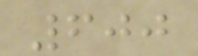600
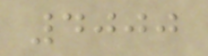4000
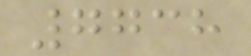7738
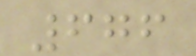676
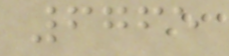6765
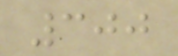300
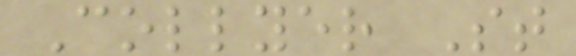Collyer St
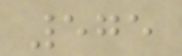575
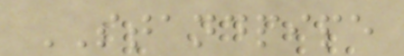STANDPIPE
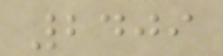2409
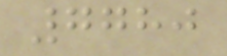7780
